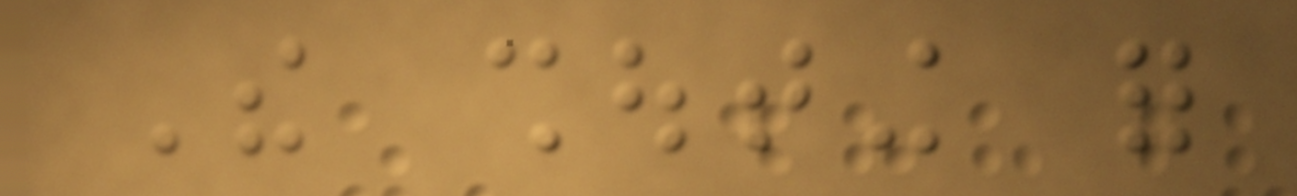The shouting for
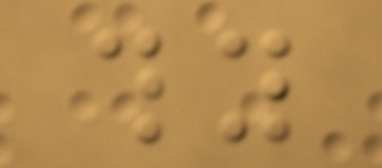thy
